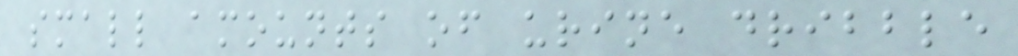small amounts of urine dribble
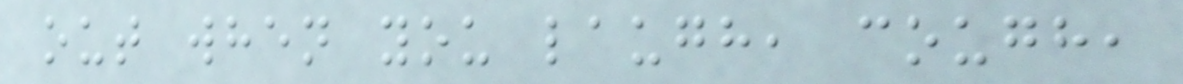out when you laugh, cough,
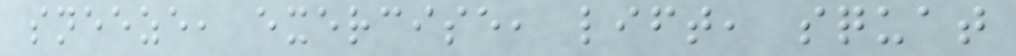sneeze, exercise, lift, squat
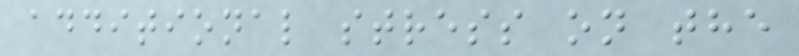additional stress on the
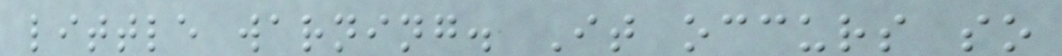little warning. It occurs so
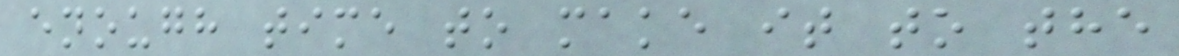enough time to make it to the
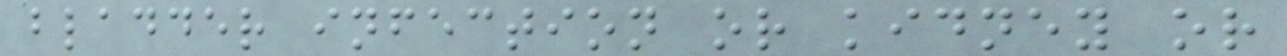bladder infection or kidney or
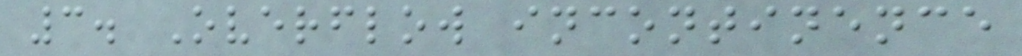3. Overflow incontinence
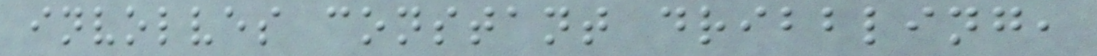involves constant dribbling,
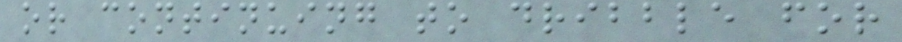or continuing to dribble for
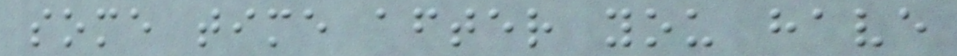some time after you have
